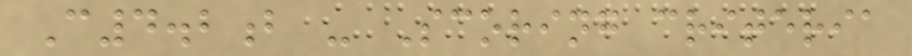C4.2b - Scoring criteria
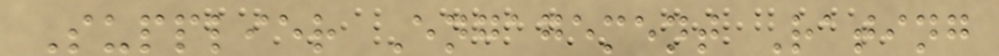Supplier Engagement Rating
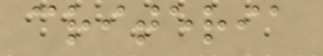criteria
